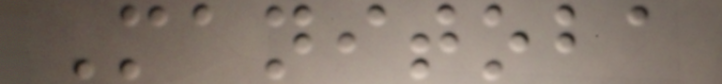Manitoba
